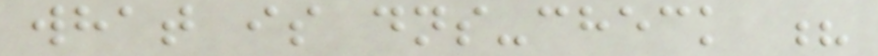what is dns-check ?
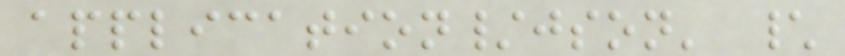application/json' \
